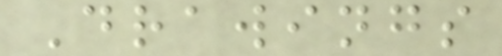Drawings
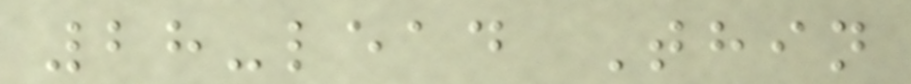28-lead Thin
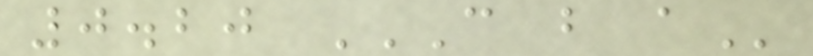0.20 C B A
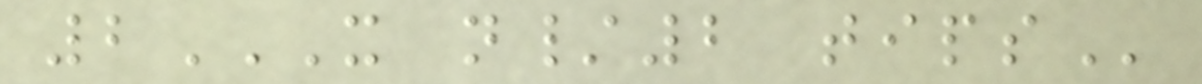2X N/2 TIPS
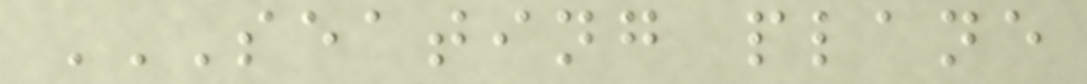SEATING PLANE
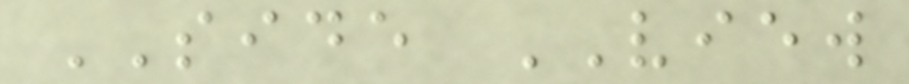SIDE VIEW
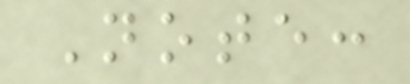Note:
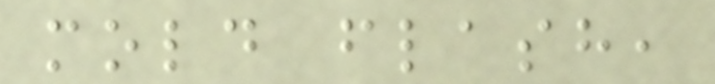mold flash,
